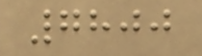7800
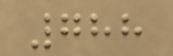788
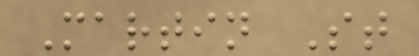Martin St
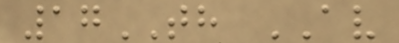17TH AV
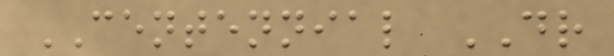CENTENNIAL DR
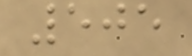505
